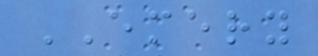EMERY
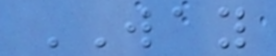WAY
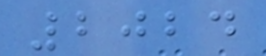2024
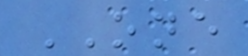ONE
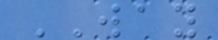WAY
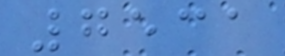7531
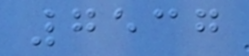7537
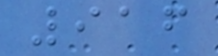916
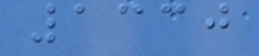1330
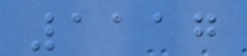1117
